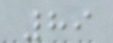89
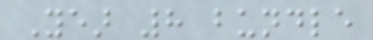Year 8 bundle
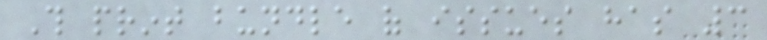This print bundle of issues has 3
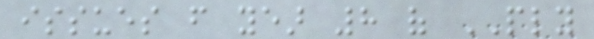issues from year 8 of PLY
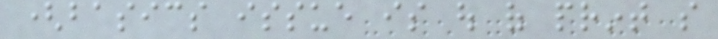(basics issue is out of print so
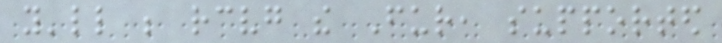you'll be receiving the Fur, supported
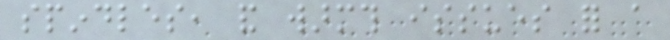spindles, and warmth issues for a
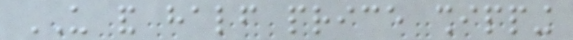US and half price shipping
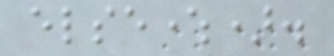elsewhere).
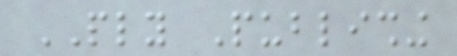PLY Publishing
